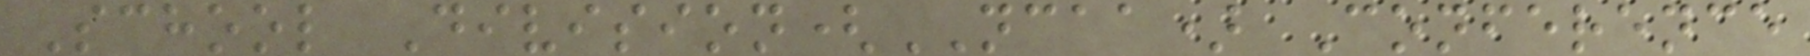School Division(NCAA) Conference
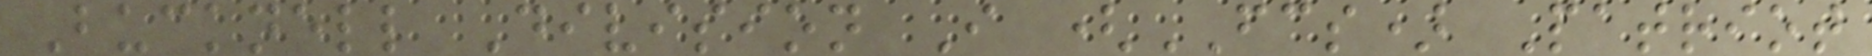Bucknell Division I (FCS) Patriot
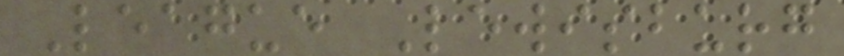League Lewisburg
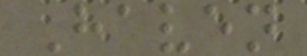Haven
